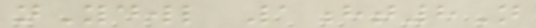nYdwl 1ht8N
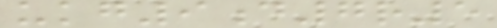ukg9d7r5
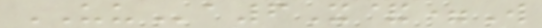UUa6X&=W
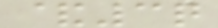&3q
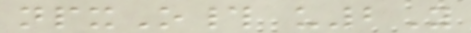npxO# u2Y
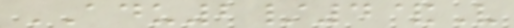ADU2/4&V
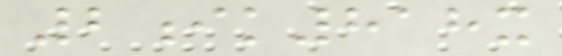2ik818x
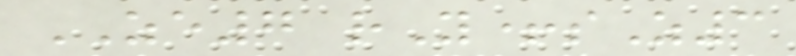ZE7 rY+sZ3
